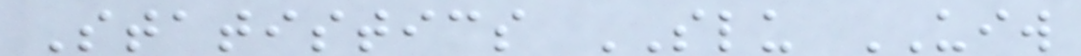Statistics SLU UIW
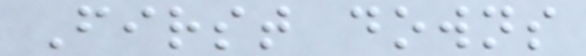First downs
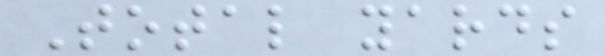Total yards
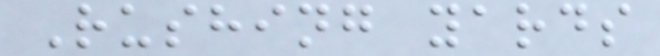Rushing yards
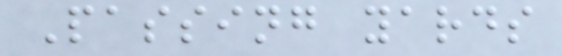Passing yards
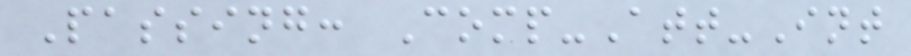Passing: Comp-Att-Int
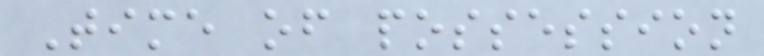Time of possession
